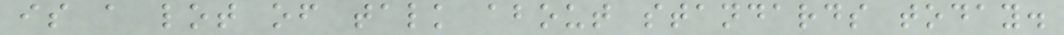is a lot of talk about standards today.
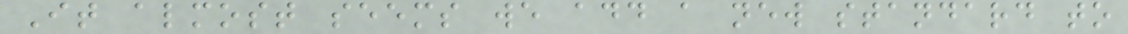It almost seems we add a new standard to
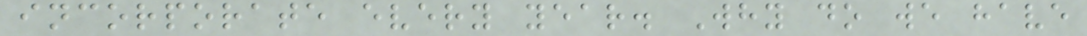incorporate every year. Why do we have
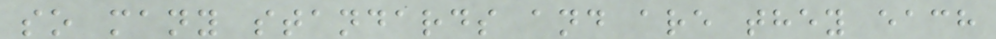so many standards and are they each
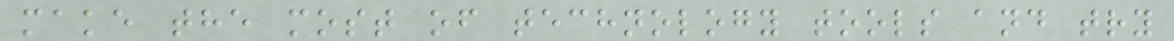make the most of technology tools and try
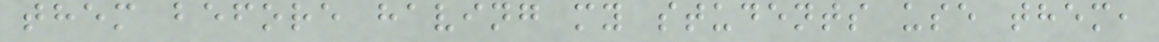them before having my students use them,
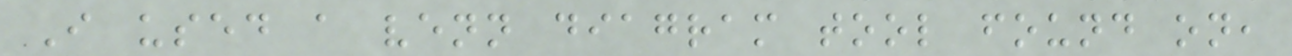I used a venn diagram tool found on,
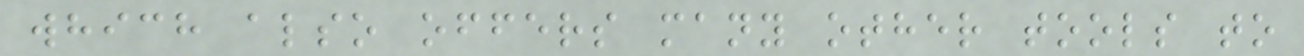which also offers many other tools to
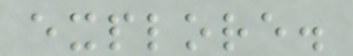explore.
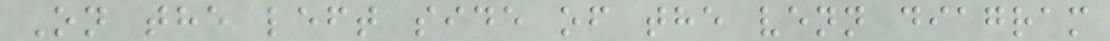On the left side of the venn diagram
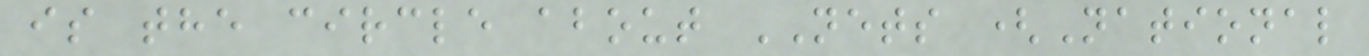is the circle about NETS (National
